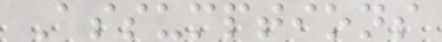Assumptions
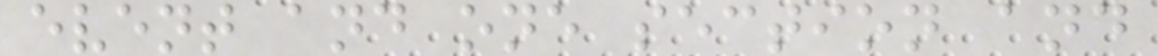event and one section and
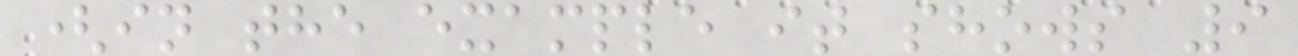(in the example it shows 9
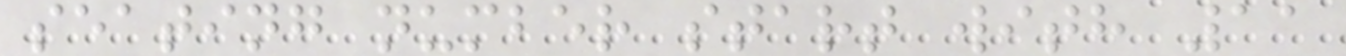seating number start with 11
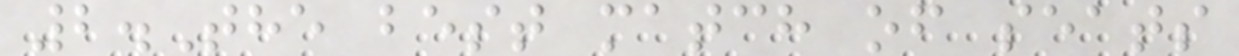2.The best match of seats
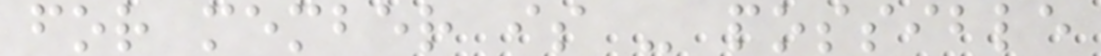for member is - possible
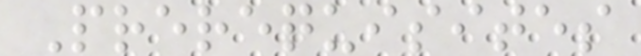Prerequisites
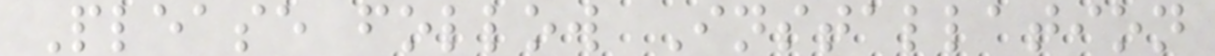Please follow Installation
